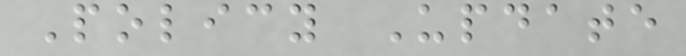Policy Update
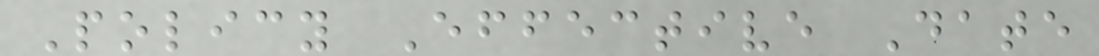Policy Effective Date
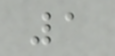1
